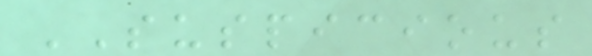SUSPICIOUS
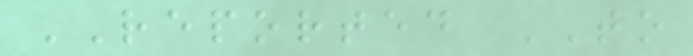REPORTED TO
